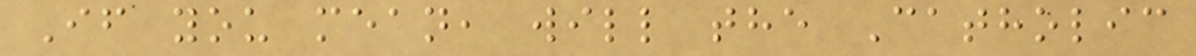If you mean, will the Catholic
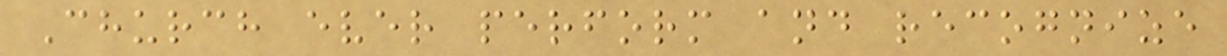Church ever perform and recognize
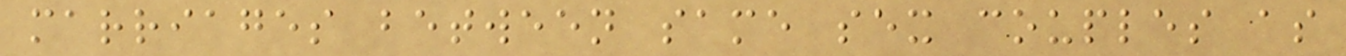marriages between same sex couples as
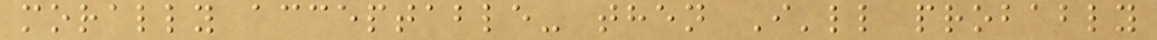morally acceptable- then I'll probably
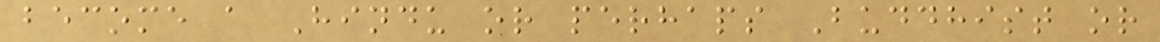become a Hindu or perhaps Buddhist or
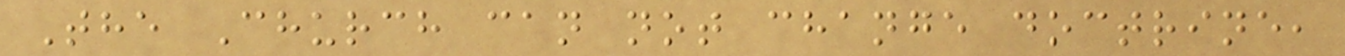The Church can not change doctrine,
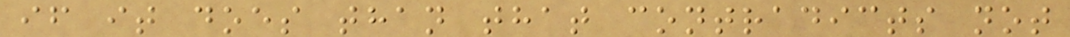if it does than that contradicts not
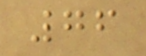76
